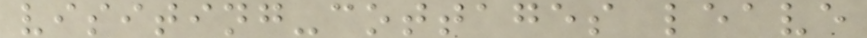visiting-cottages leave
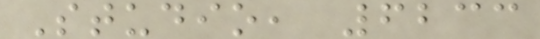Studio, 6233
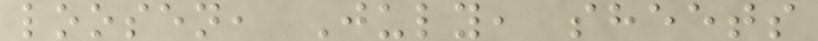loosen, July, sheets
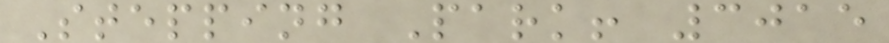Stepping Park! 3015
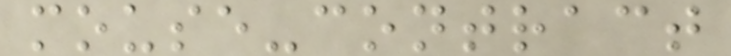mouse-contract
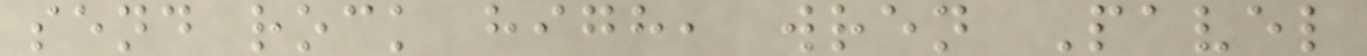send rock high, wren Pavel
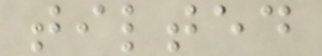tilted
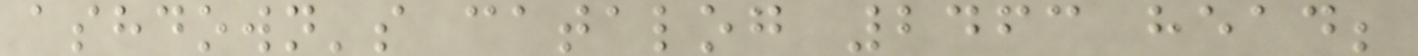ashdown's catalog 2463 head;
